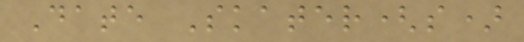Date Skater(s)
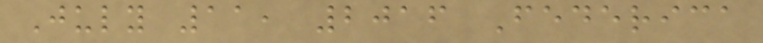July 11, 2016 Federica
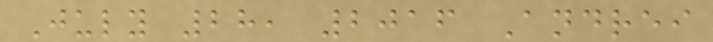July 28, 2016 Andrei
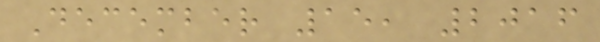December 15, 2016
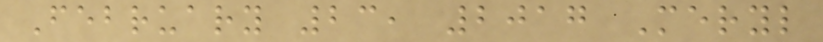February 23, 2017 Meryl
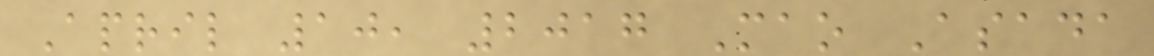April 10, 2017 Mao Asada
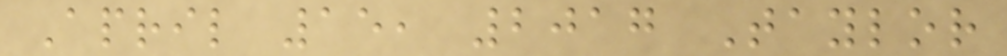April 15, 2017 Taylor
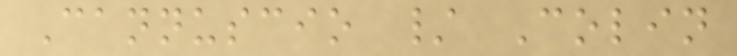Cannuscio / Colin
